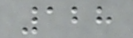128
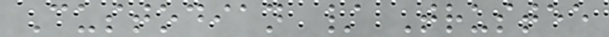Custodian / Trustee
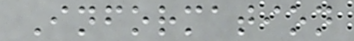Information
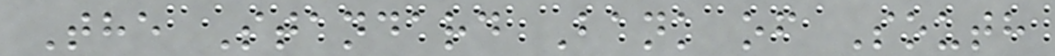The Standard Bank of South
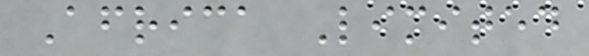Africa Limited
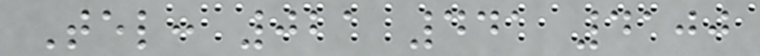Tel: 021 441 4100
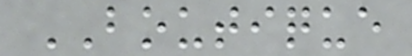BOUTIQUE
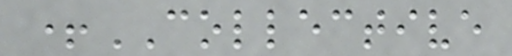+COLLECTIVE
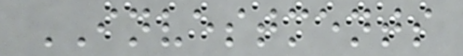INVESTMENTS
